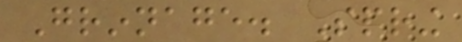Grinnage. Spring
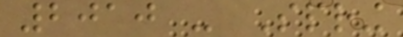2010 - Spring
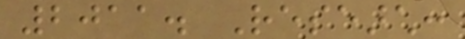2011. Research:
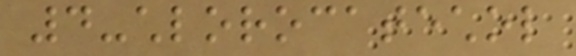4-chlorocatechol
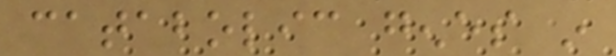catabolic genes in
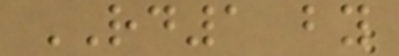RD1 by
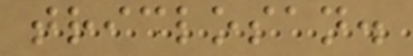triclosan.
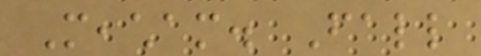Meacham. Fall
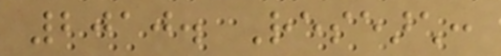2010. Research:
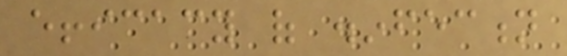efficacy of disinfection
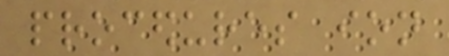procedures ion
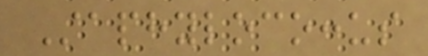Staphylococcus
